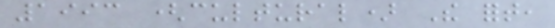1993 (cultural) The fort,
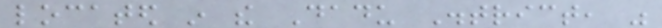located in the Dadu District, was
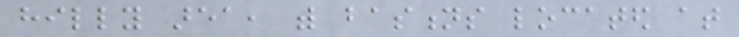hilly area, with bastions located at
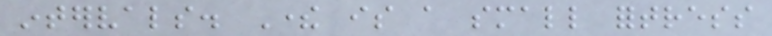intervals. There is a small fortress
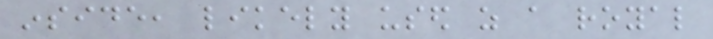inside, likely used as a royal
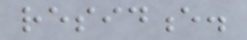residence.
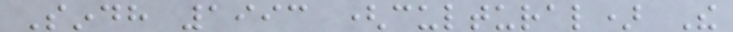Sindh 1993 (cultural) The
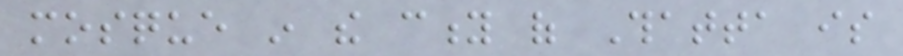mosque in the city of Thatta is
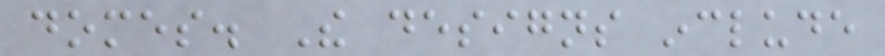domes. The designs include
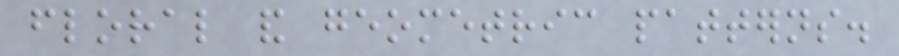floral and geometric patterns.
